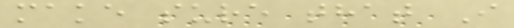make sure that I
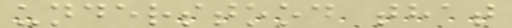understood that
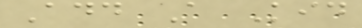Add A Kid
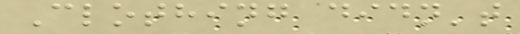Clothing didn't
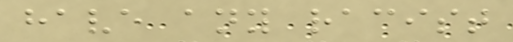have any racist
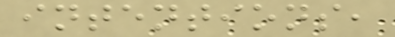intentions,
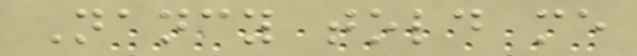Nancy told me
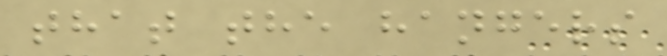that the hangers
